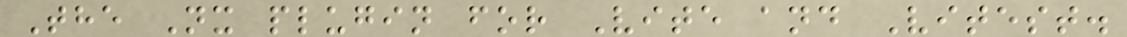The Nx plugin for Vite and Vitest.
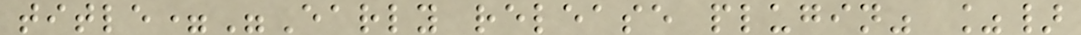title="Early release plugin" %}
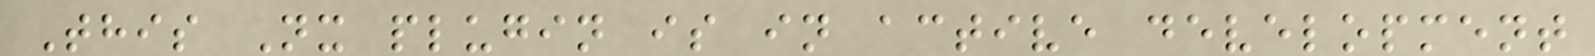This Nx plugin is in active development
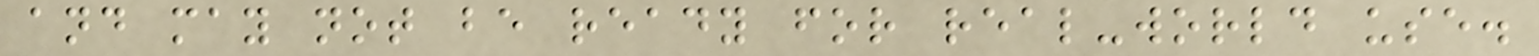and may not be ready for real-world use.
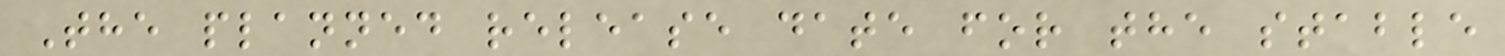The planned release date for the stable
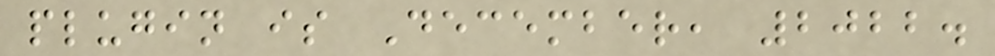plugin is December, 2022.
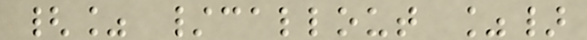{% /callout %}
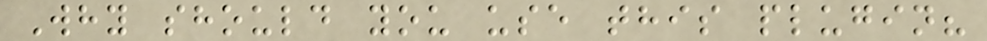Why should you use this plugin?
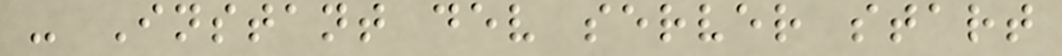- Instant dev server start
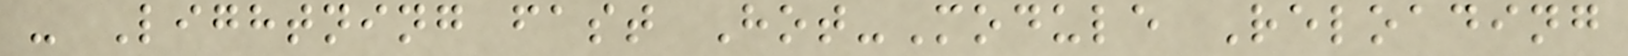- Lightning fast Hot-Module Reloading
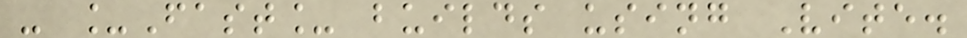- _Fast_ builds using Vite.
